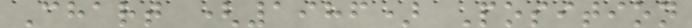Chart (1986) Position
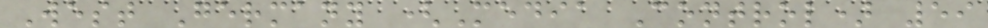West Germany (Media Control) 59
